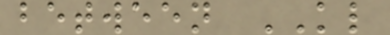between KL
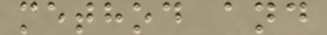method and
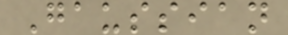Gaussian
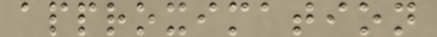approximation
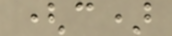(c)
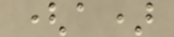(a)
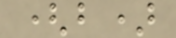(b)
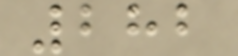282
